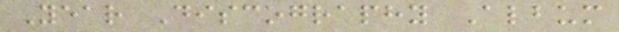Year Discography Album
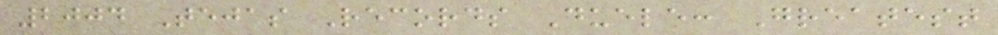2004 Tejas Records Duele: Greatest
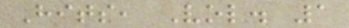Hits, Vol. 1
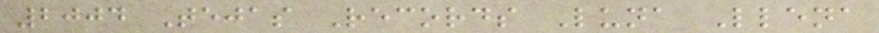2004 Tejas Records Luna Llena
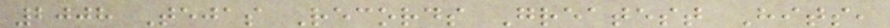2008 Tejas Records Greatest Hits,
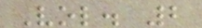Vol. 2
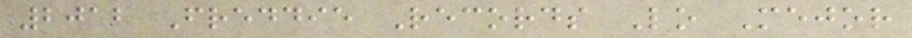2012 Freddie Records Lo Mejor
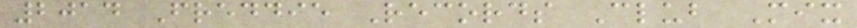2014 Freddie Records Club Mix
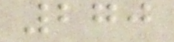270
